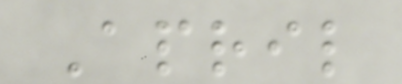April
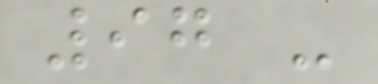97 -
